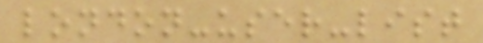london-user-list
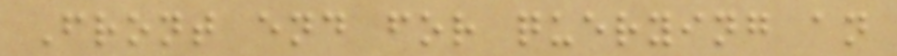Front end for querying an
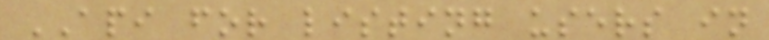API for listing users in
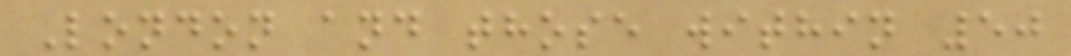London and those within 50
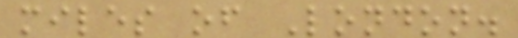miles of London.
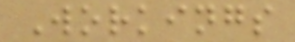Workings
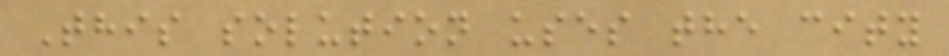This solution uses the city
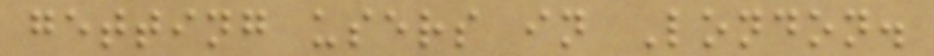getting users in London.
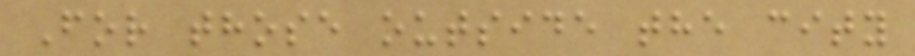For those outside the city
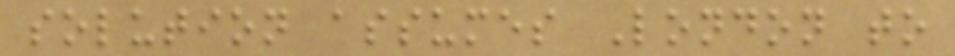solution assumes London to
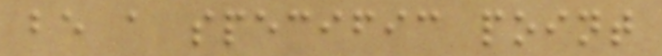be a specific point
